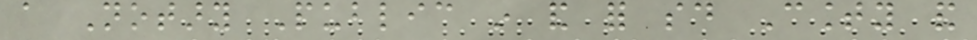a Notary Public in and for said County and
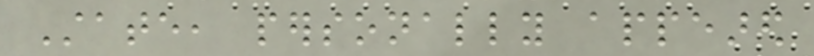State, personally appeared
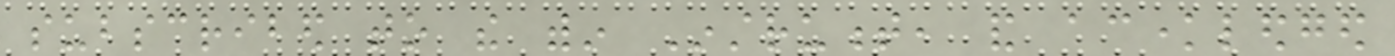subscribed to the within Instrument, and acknowledged
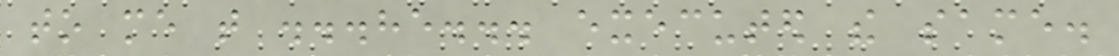to me that ...he... executed the same.
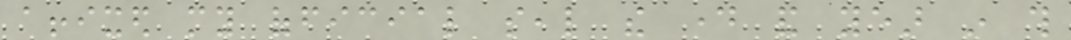affixed my official seal the day and year in this
